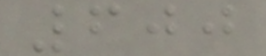600
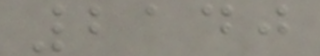2140
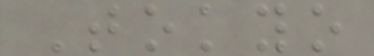Tokyo
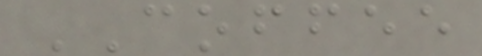COFFEE
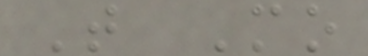T Mo
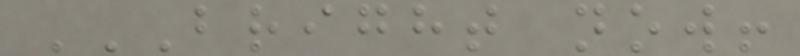BRIGHT NOW!
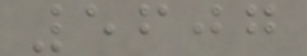5607
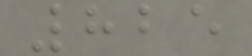825
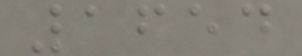1654
